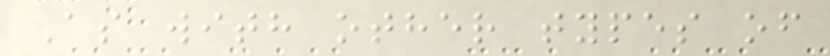As with other types of
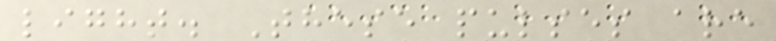light. These pulses are
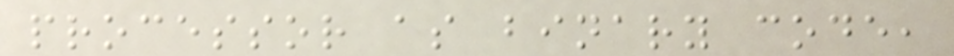processor as binary code,
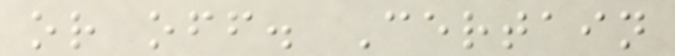or off. Certain
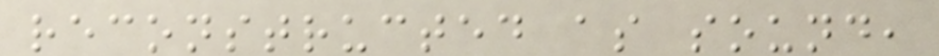reconstructed as sound,
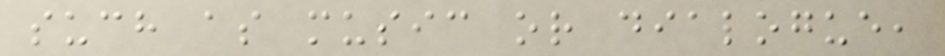such as music or dialogue,
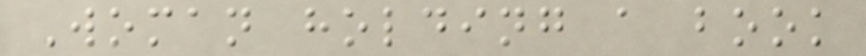Woman holding a book
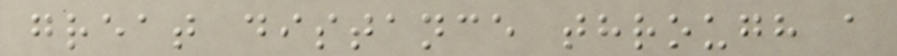great distance through a
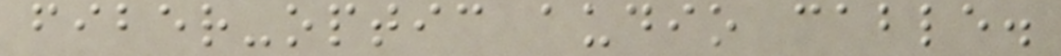fiber-optic audio cable.
